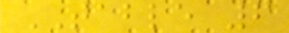TABLE 6
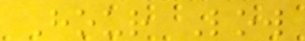Hour Low
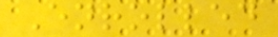Enrolled
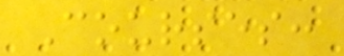Courses:
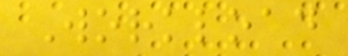Workload
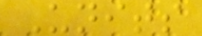Units
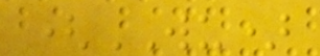(WU)
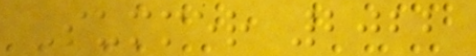Summer 2022
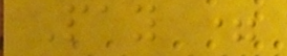Pay =
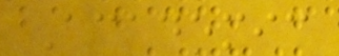Academic
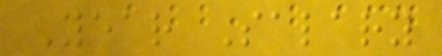Year Salary
